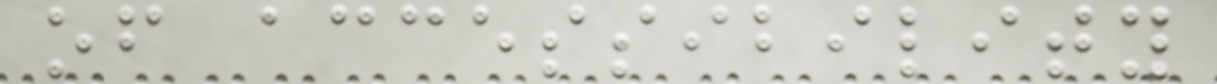of accessibility
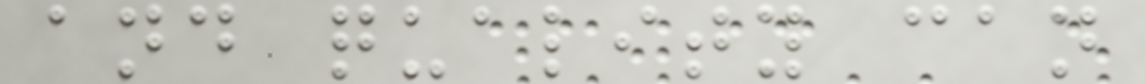and quality can
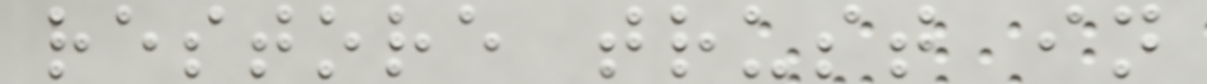restore trust in
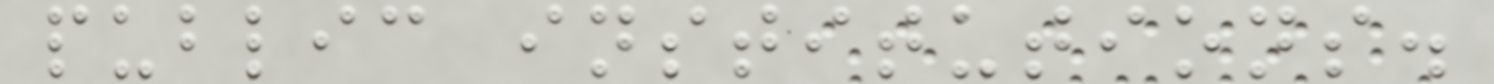public institutions.
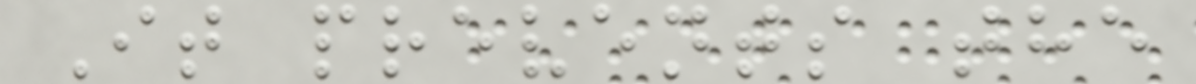It prevents the
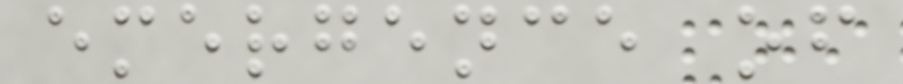emergence of
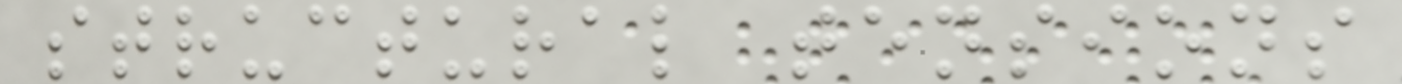structural tensions
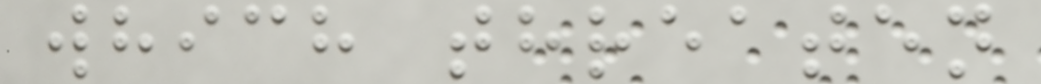which threaten
